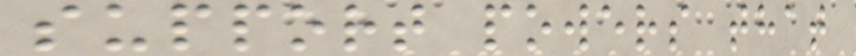support powers that
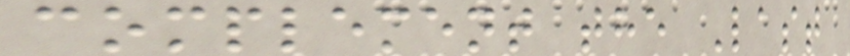complement the Last
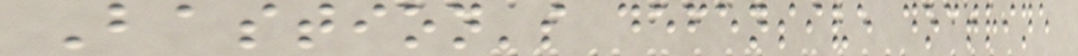Bastion's defensive doctrine
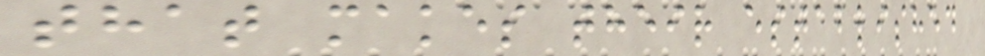that makes their established
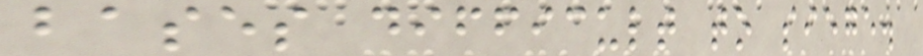bases difficult to siege.
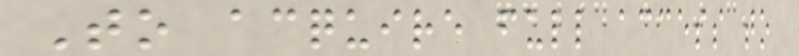To acquire full access to
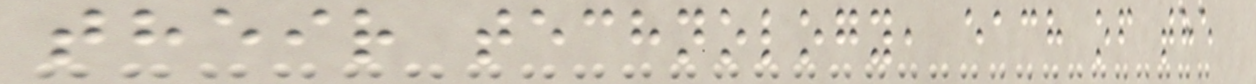their technology, each of the
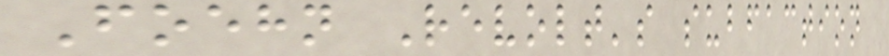Foehn Revolt's subfaction
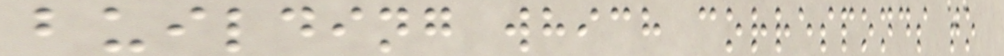building which corresponds to
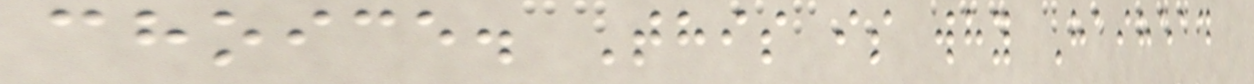choice. This is why Haihead
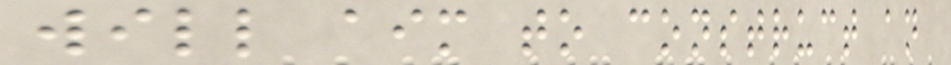will aim to construct an
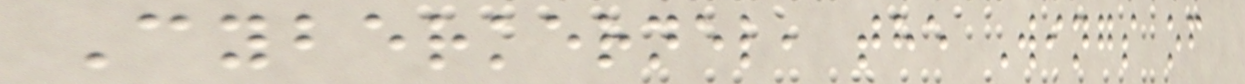Cyberkernel, the Wings of
